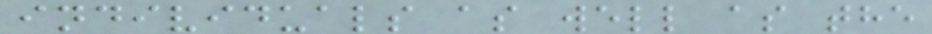individuals as well as the
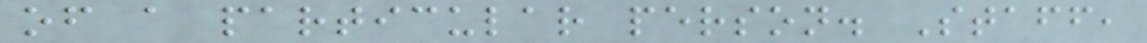of a particular person. Staff,
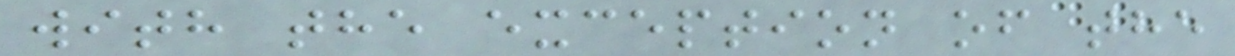with the exception of the
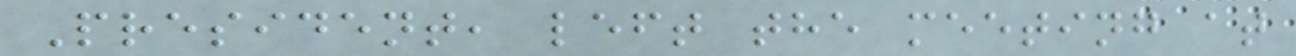President, left the meeting at
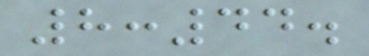8:44.
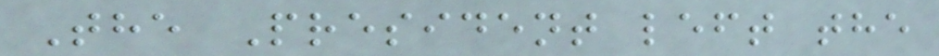The President left the
